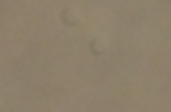e
